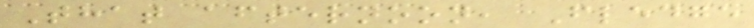That afternoon, Fledge
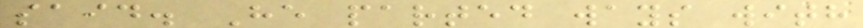said. He parted ways with
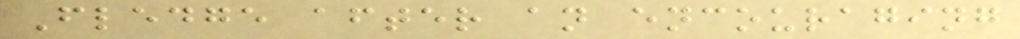Fledge after an encouraging
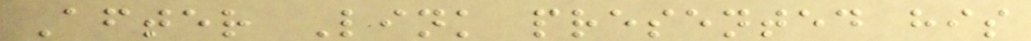After Link presented his
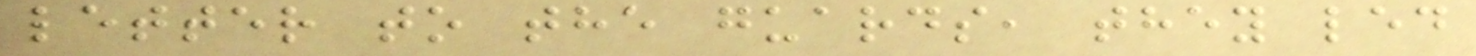letter to the guards, they led
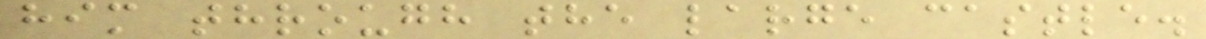him through the large castle.
